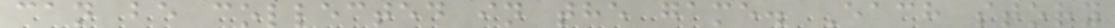can be collected in the game. Each story
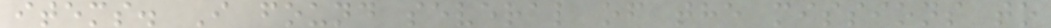items. I found several of the missions to
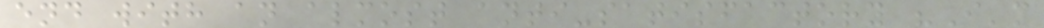end with an almost anti-satisfactory "I'm
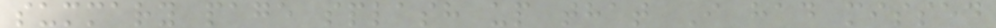summary page splash up that I had missed
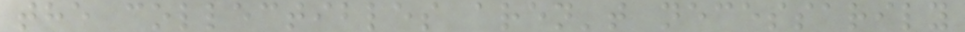the collectibles aren't necessarily
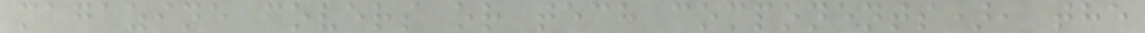magazine covers or tech components), the
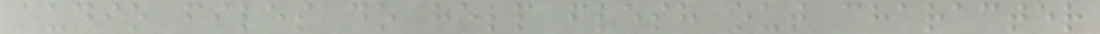audio files do help flesh out character
